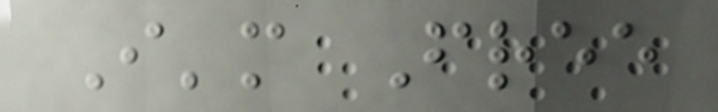I'm Free
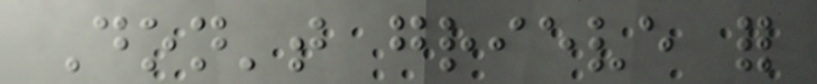Don't grieve for
